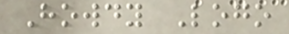Howdy Logo
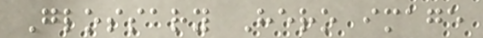Glossary Hero image
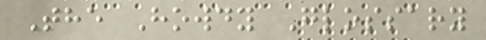The Howdy Glossary
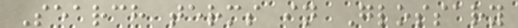Search terms in Glossary
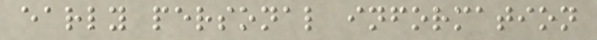early personal information
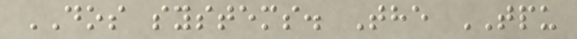DOS systems. The TPU
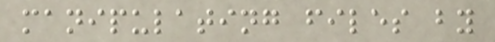manipulating files by
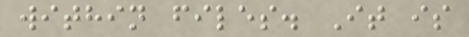within files. It is
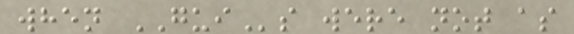when GUIs were not as
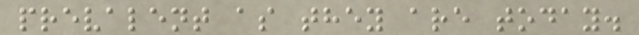prevalent as they are today.
